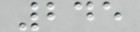245
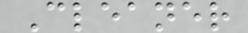Cleaner
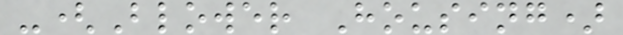-(Blower Housing)
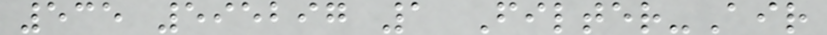535 595297 1 Filter-Air
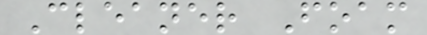Cleaner Foam
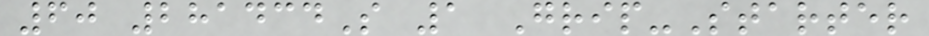60 281434S 1 Grip-Starter
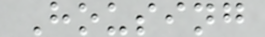Housing
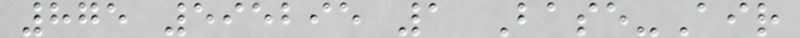875 595295 1 Base-Air
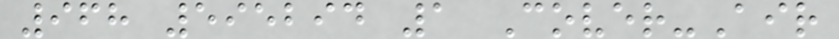968 595294 1 Cover-Air
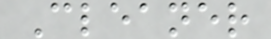Cleaner
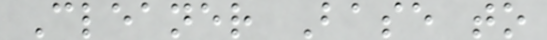Cleaner Base to
